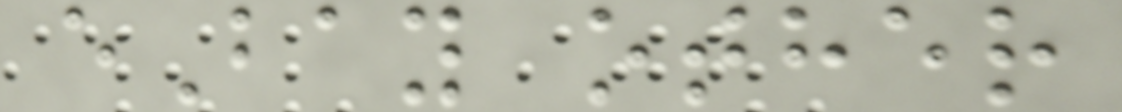eBay other
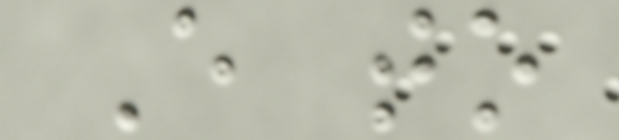E to
